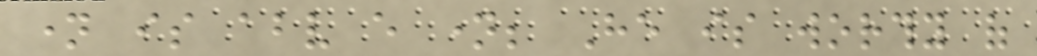name is above every name; He is worthy of
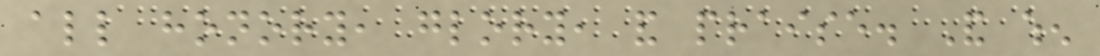all honory, glory, and praise. And when
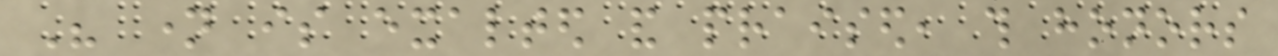His name is exalted and praised, this honors
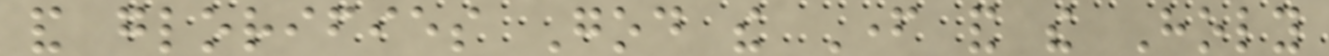and glorifies God the Father and the Holy
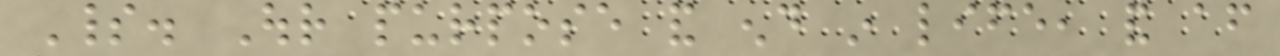Spirit. Our purpose and end in life, and after
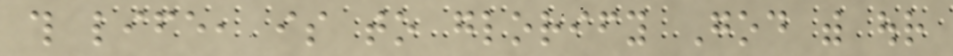this life, is to glorify God with our
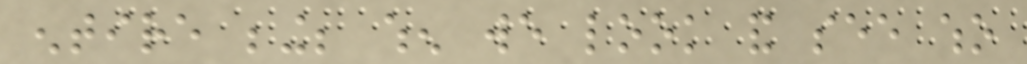entire being; when we look and see who
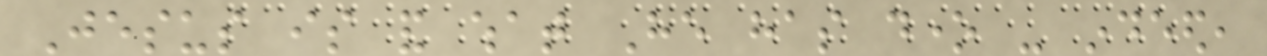Jesus is and what He has done - indeed,
